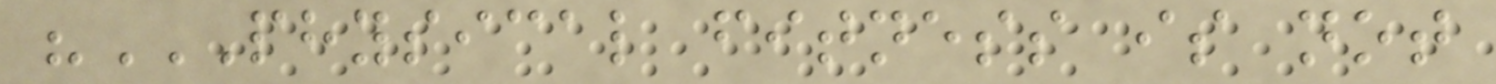"PHYSICAL FITNESS IS NOT
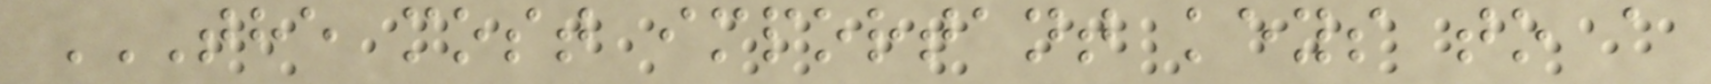THE MOST IMPORTANT KEYS TO A
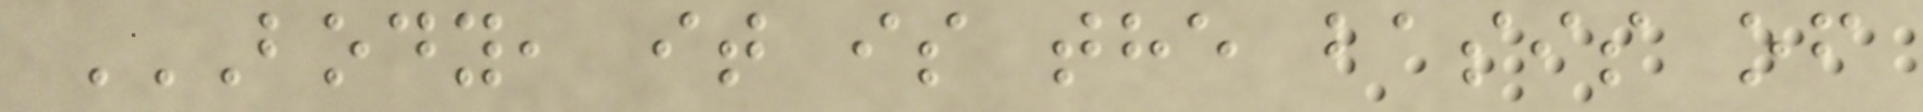BODY, IT IS THE BASIS OF
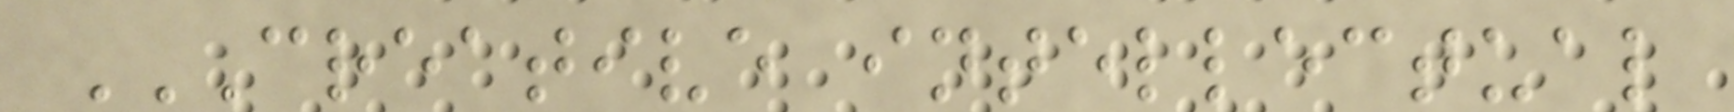CREATIVE INTELLECTUAL
